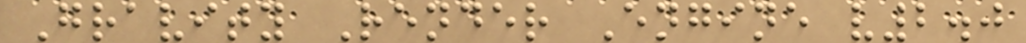Gravity Render Engine v2.0
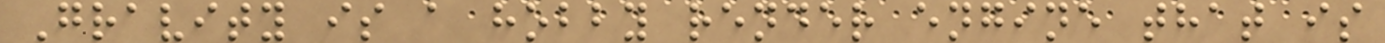Gravity is a hobby render engine that is
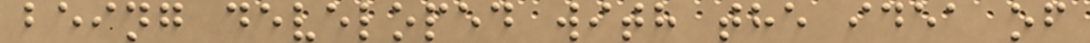being developed with the idea of
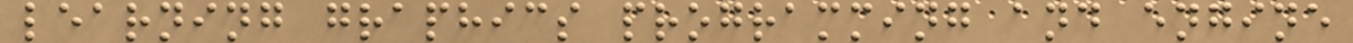learning graphics programming and engine
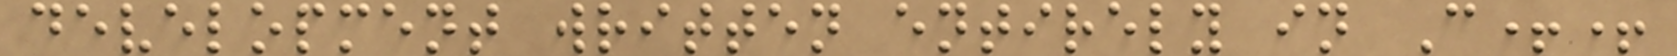development written entirely in C++
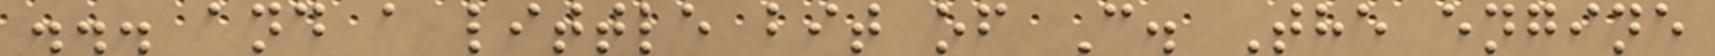... and a little bit of C. The engine
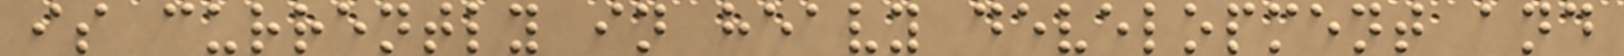is currently in heavy development and
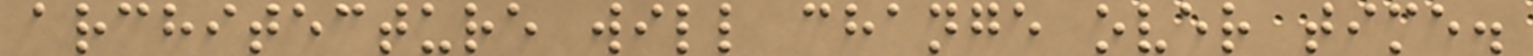architecture will change over time.
